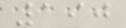190
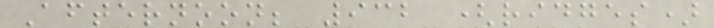Afternoon; 932 (ridges)
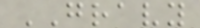GRAVY
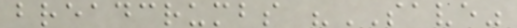breadcrumbs "SAVE"
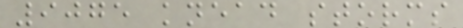9075 knead storms
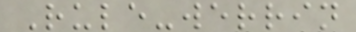Rule-werrin
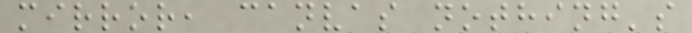mirror, canvas nothing's
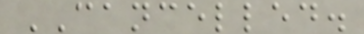CANCELLED.
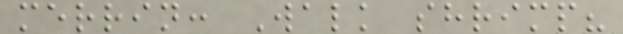merrin: Walk shrimp?
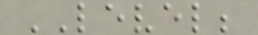LEVEL;
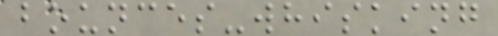bounces-whisking
